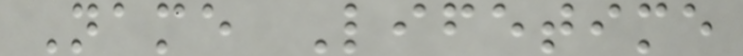Name Lifetime
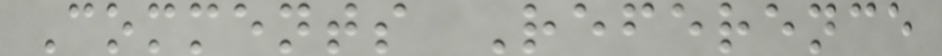Comments Reference
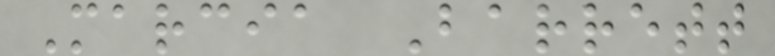Marcia Barrett
